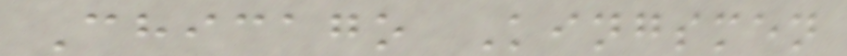Chicago Kingsmen
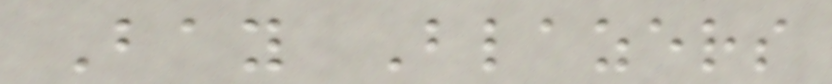Bay Blazers
